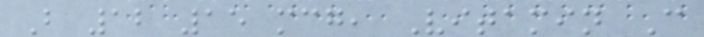B 12 15 mcg, Vitamin C
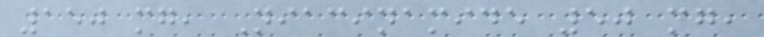150 mg, Niacinamide 50 mg,
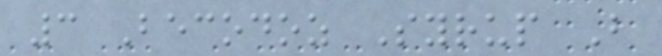3 Becodoz Syrup B
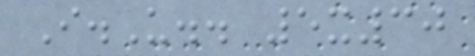I.U.. 5x30
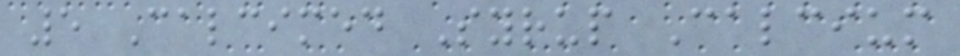5 Calcimed Syrup Calcium
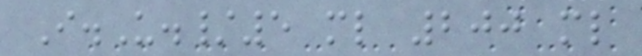I.U./5 ml 200 ml
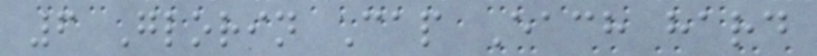6 Glorin Cap Each hard
